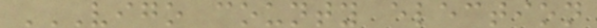VIGO COUNTY ELECTION
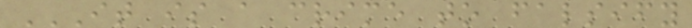IT IS A CRIME TO FALSIFY
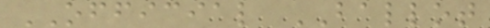OFFICIAL BALLOT
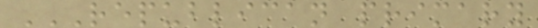REPUBLICAN PRIMARY
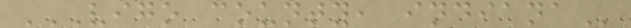VIGO COUNTY, INDIANA
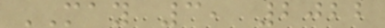MAY 3, 2022
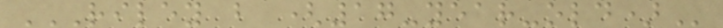RILEY B (17-YEAR-OLD)
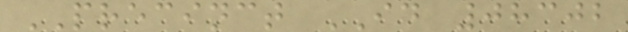PRECINCT ID 08302
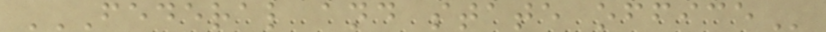FEDERAL AND STATE OFFICE
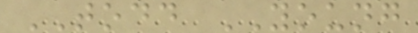TODD YOUNG
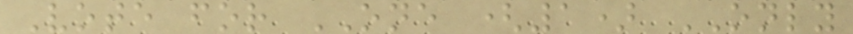Vote for ONE (1) ONLY
